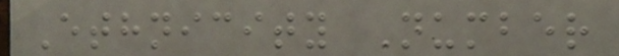Ethnicity Number
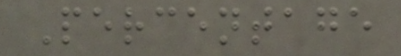Percentage
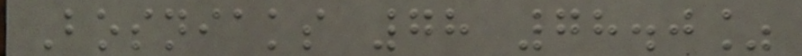Bosniaks 78 78.0%
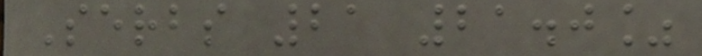Serbs 21 21.0%
